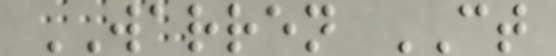WARREN CT
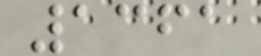1361
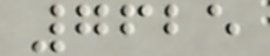7625
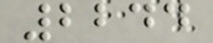2244
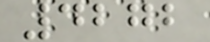4272
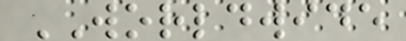WORLDWIDE
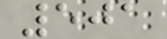501
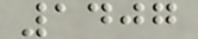1407
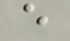e
